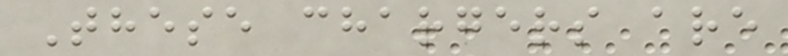These chargers are
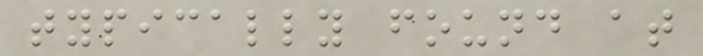typically found at
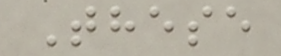These
